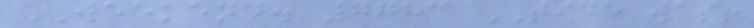WEEKEND. 7783 TIDE was!
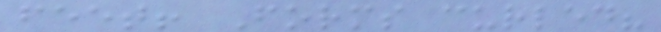feet! Forms curled?
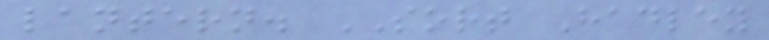lantern. SORT Hadley
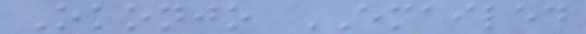Okonjo EMAILED
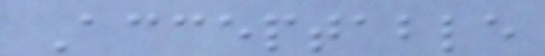Acceptable
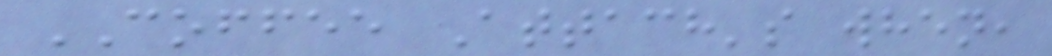COFFEE Attach's when,
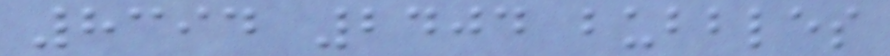8394 2404 bubbles
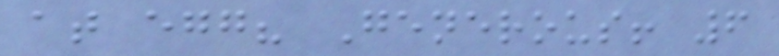at egg? Generous! 6
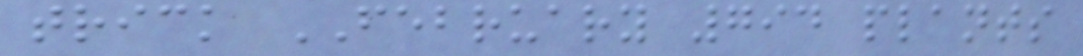trick FEBRUARY 794 plants
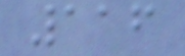116
